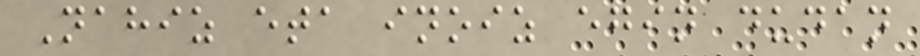Nahiz eta inoiz egin dudan
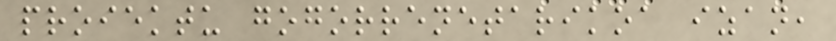proiektu gogorrenetarikoa izan,
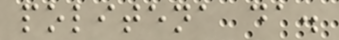politena da.
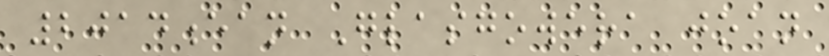2014ean Glasgowera joan
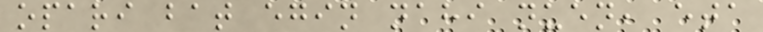opari bat egin nahi nuen, eta
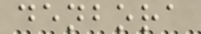denbora
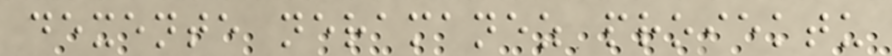dexente neramanez proiektu
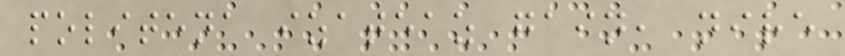politena izateaz gain, nire
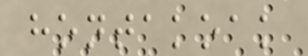hontakoak
